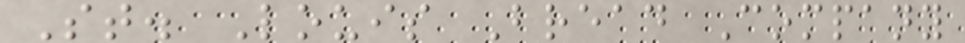St. Louis Bread Company
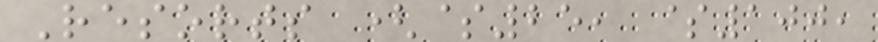Resorts ($25, $100,
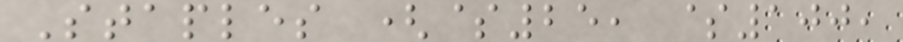Staples ($25, $100,
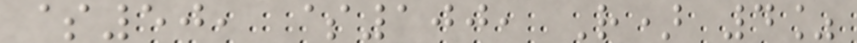$50, $100, R) 4%
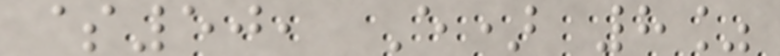$50, E) 8%
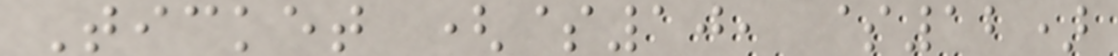Ticket ($10, $12)
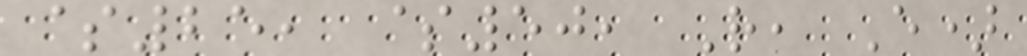$25, $50, R, E)
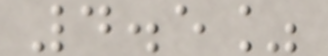4.5%
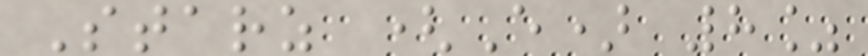Starz (E) 8%
